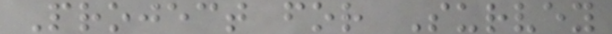Project for Survey
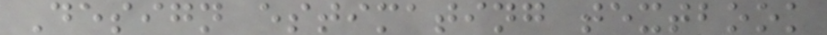Design estimating textbook
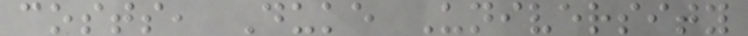costs, Duke University
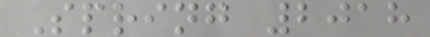Spring 2018
